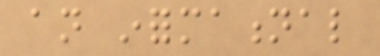an informational
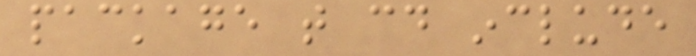package that could include
